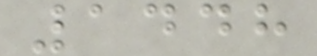1448
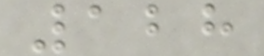128
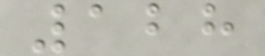128
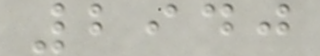2940
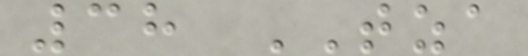38 TZA
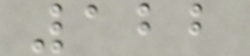122
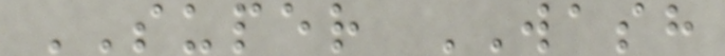SUPER WASH
